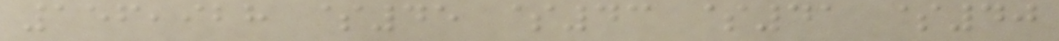156,928 $45 $43 $41 $40
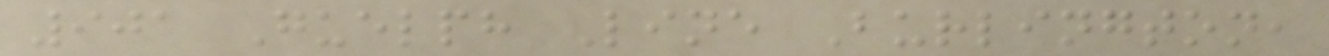901 Guelph Line Burlington,
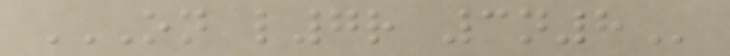ON L7R 3N8
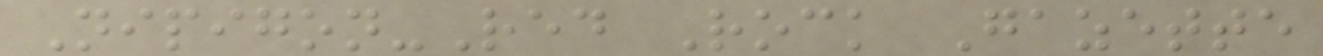Nipigon-Red Rock Gazette
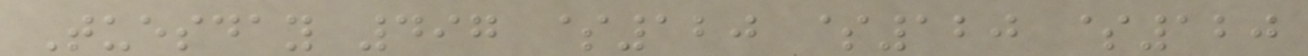Tuesday 497 $120 $120 $120
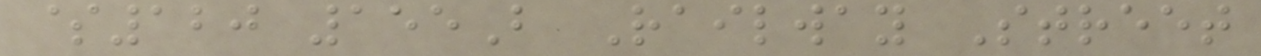$120 155B Railway Street
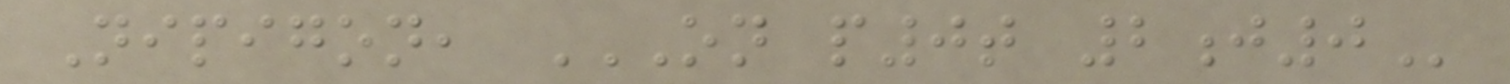Nipigon, ON P0T 2J0
